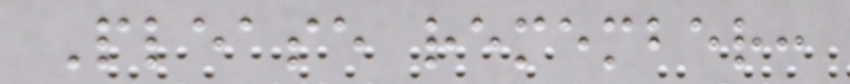Please remember:
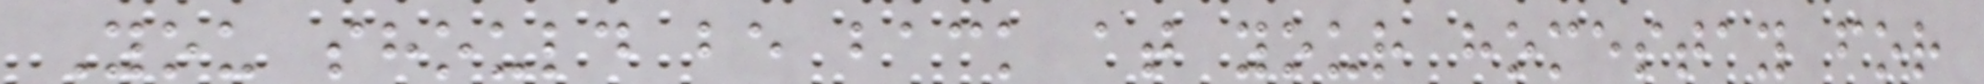You should be back at your homestay for
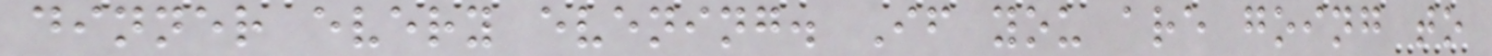dinner every evening. If you are going to
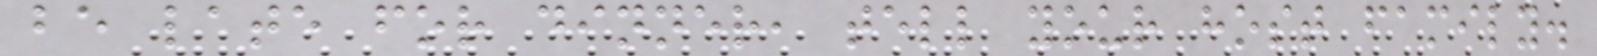be late for dinner, tell your host family.
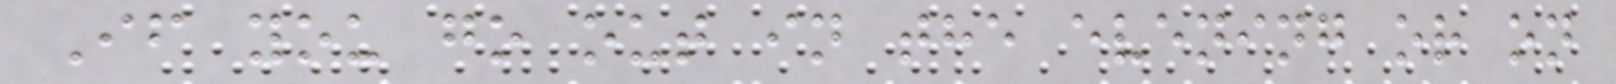If you go out in the evening or on
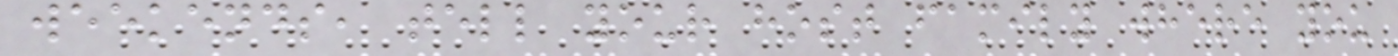weekends, tell your host family where you
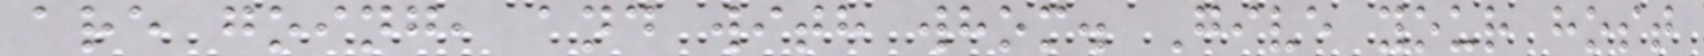are going, and with whom. Give your host
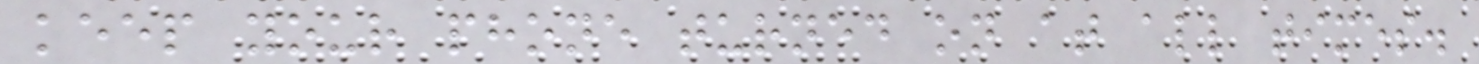keep your phone turned on at all times.
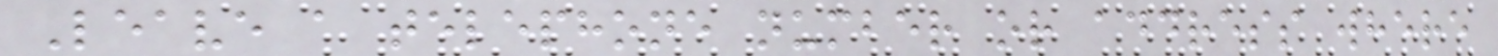Leave a telephone number or address where
